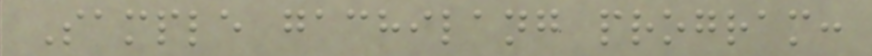Sample gachilang program:
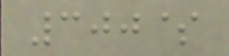300$
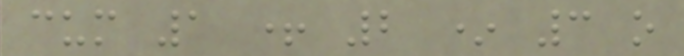cum 1 + 2 * 3 o
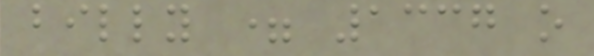billy = 1337 o
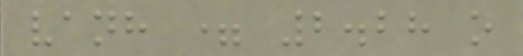vanh = 2.28 o
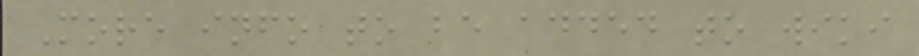More info to be added to wiki
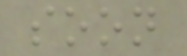soon
